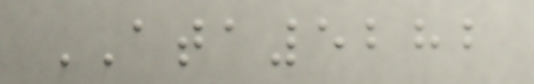ATA5282
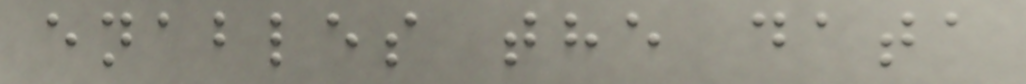enables the data
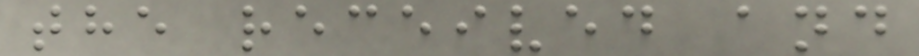the received and
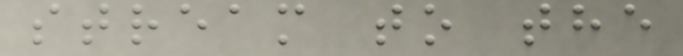stream to the
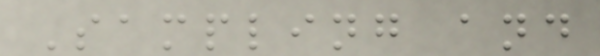Sampling and
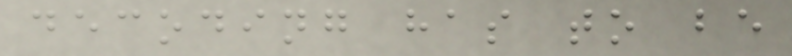decoding has to be
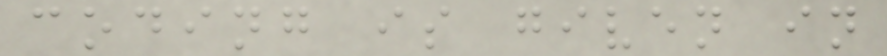coding is given in
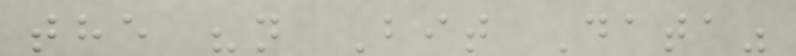the "n Bit Data"
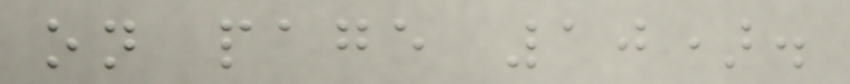on page 10).
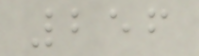256
